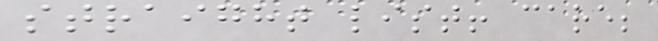straight list! care;
